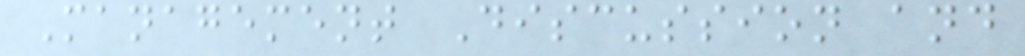Management Discussion and
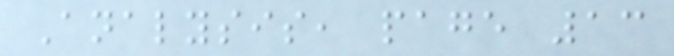Analysis, page 13
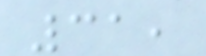31,
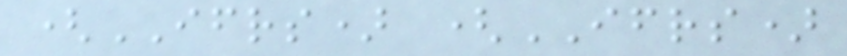(IFRS) (IFRS)
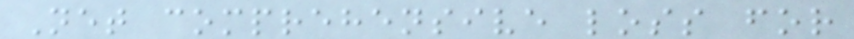Net comprehensive loss for
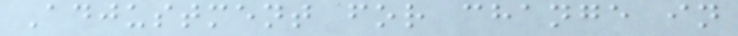Adjustment for change in
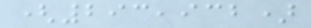(293,932)
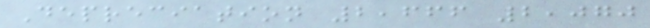Depreciation 2,666 2,070
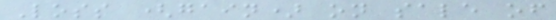Loss (gain) on sale of
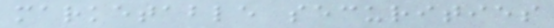marketable securities
